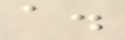a.
